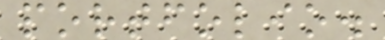portfolio.
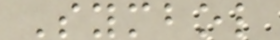Symbol
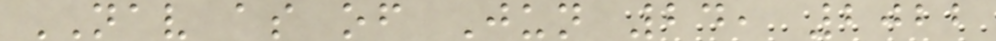NAV as of Jun 24, 2022
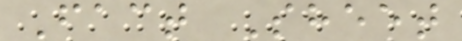Fact Sheet
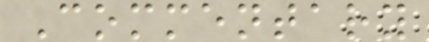Commentary
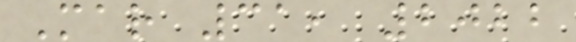Mar 31, 2022
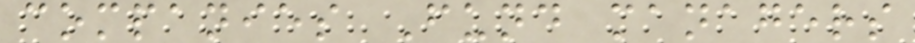companies Fund managers
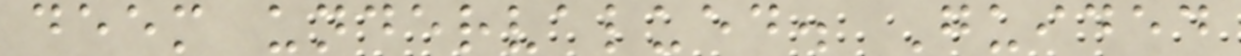deem undervalued. Guided
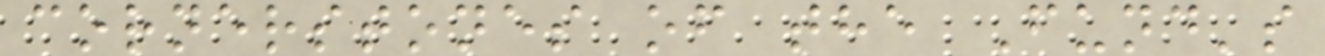cornerstones of the Fund's
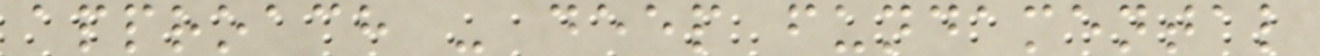approach - deep fundamental
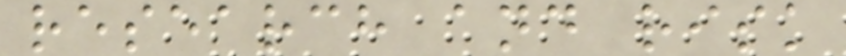research and risk
